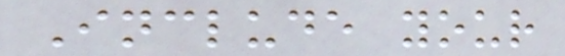Include your
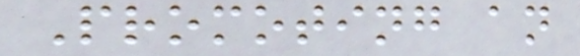Promoting an
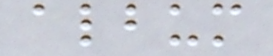album
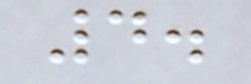4.
